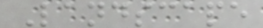Landscape
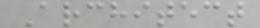Architect
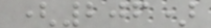(206)
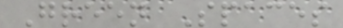Green Spaces
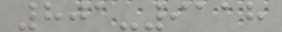801-9118
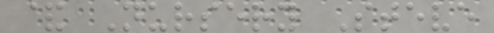& Nursery Steve
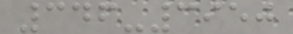346-3950
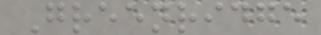Greenridge
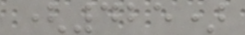(425)
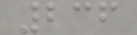236
